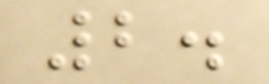2.
